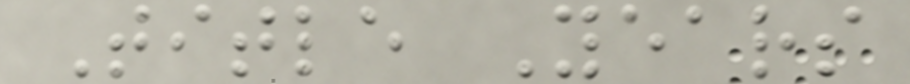Title Years
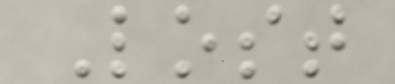Lost
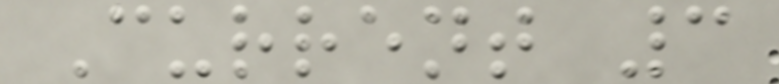Current 3
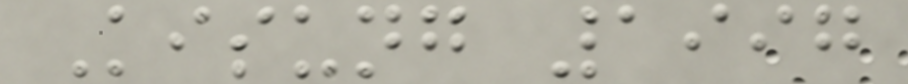Kisung 1997
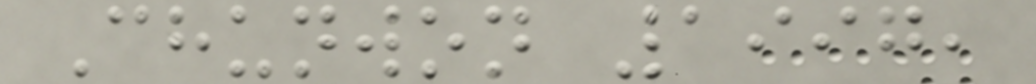Chunwon 1997,
